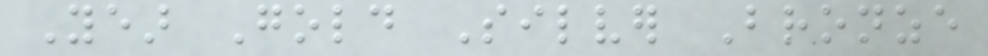Year Gold Silver Bronze
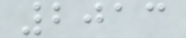2013
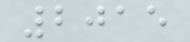2015
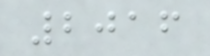2016
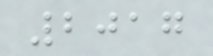2017
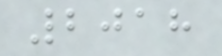2018
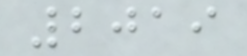2019
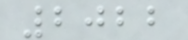2022
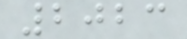2023
